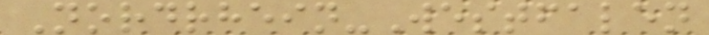Nordrhein-Westfalen
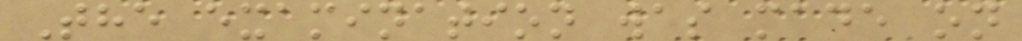The examination was made on
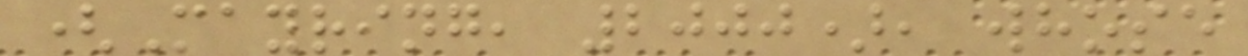(Mayring, 2000), whose
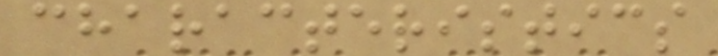characteristics
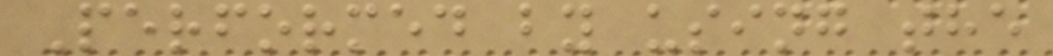Performed by using the
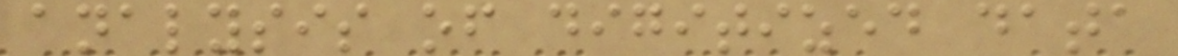analysis of digitized data
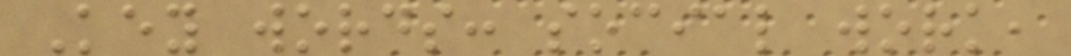Key words: social work,
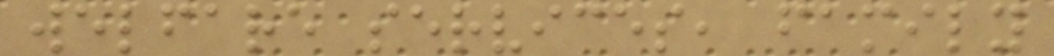welfare services, family
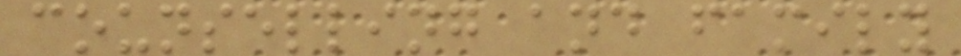counselling and family
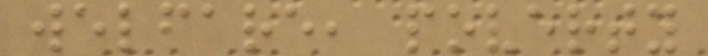welfare, poverty
